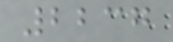2237
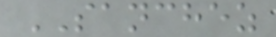SANCHEZ
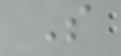S
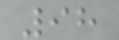98
